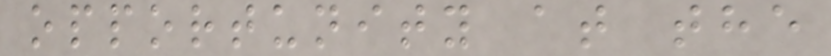opportunity at the
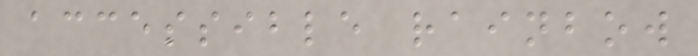accessible rainbow
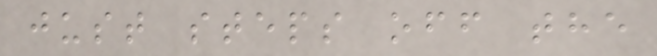just steps off the
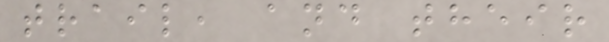trail, and their
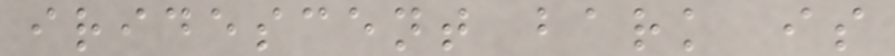iridescent bark is
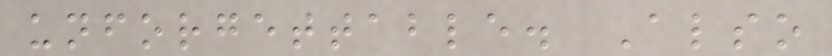unforgettable. Also
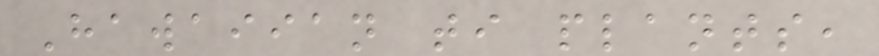Hawaiian ti plants,
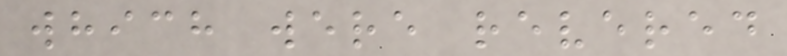which were revered
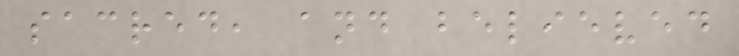sacred, and believed
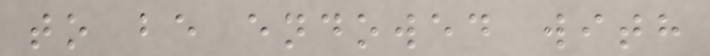to be endowed with
